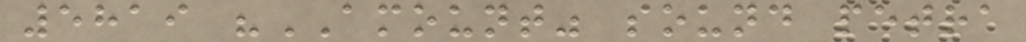5819 "AMOUNT" sound petra
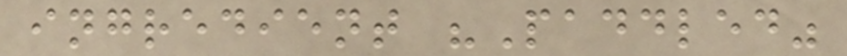ingredient "Paddled"
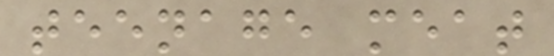teenage meat
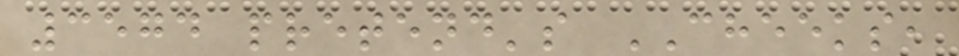3574 pretend's CHEEKS,
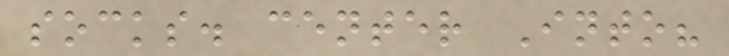socks. center Into?
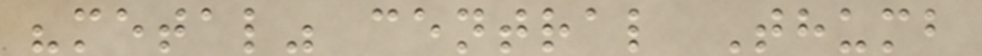"metal" central Thumb
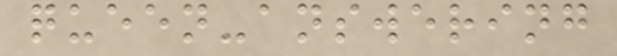queen-answering
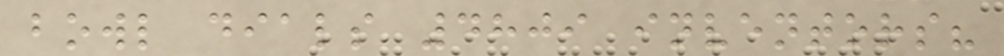bowl dials 4809 inventors?
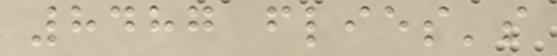8487 flies's
